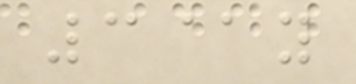3@y
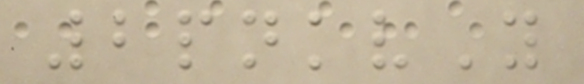2pnkvY
